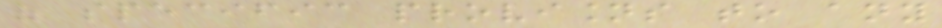of specific provisions to any
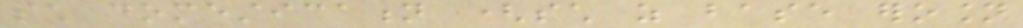such domestication (such as base erosion
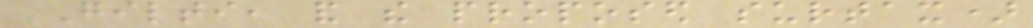GILTI, and the proposed surtax)
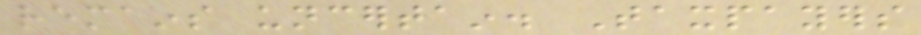remains uncertain. Taxpayers
